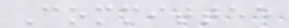Committee
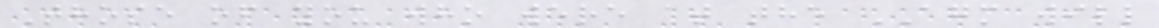Those of you who were at the AGM will
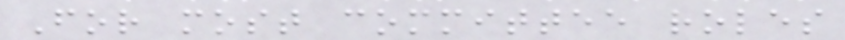For most committee roles
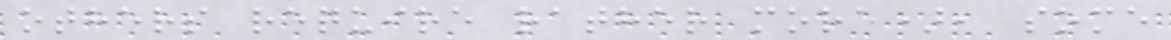others require rather more), some
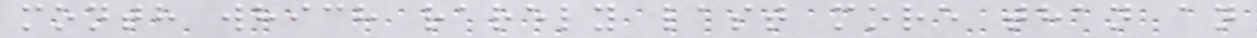month which rarely last more than an
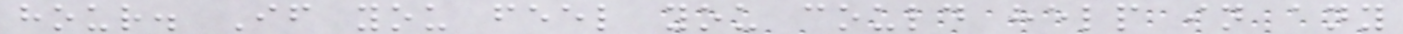hour. If you feel you could help in any
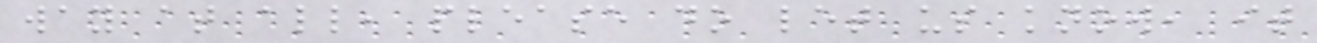way at all, please do let us know, it
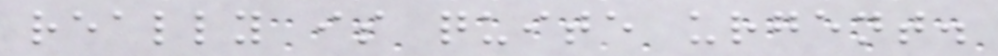really is quite urgent.
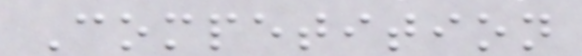Competition
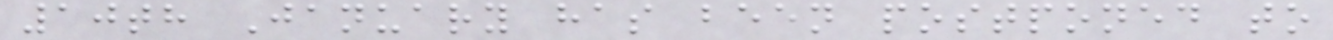10th January has been postponed to
